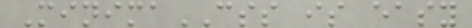MinimaCSS is easy
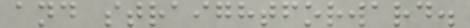and straightforward.
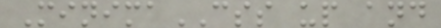MinimaCSS up and
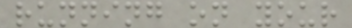running on your
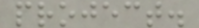project.
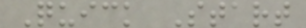Quick Start
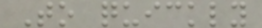To quickly
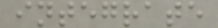integrate
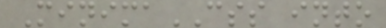MinimaCSS into
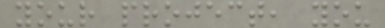your project, you
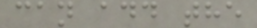can add the
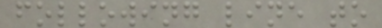following line to
